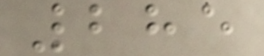285
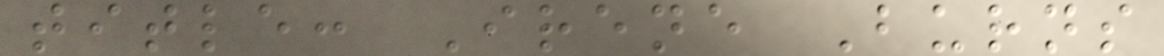title: Irene Burns
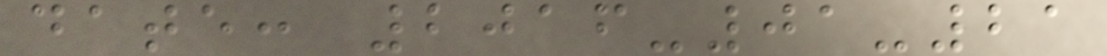date: 2016-01-21
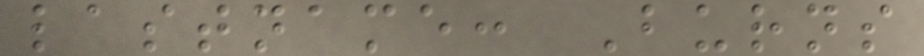lastname: Burns
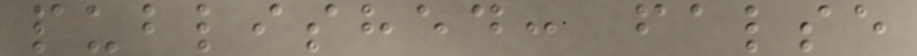published: false
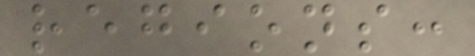regions:
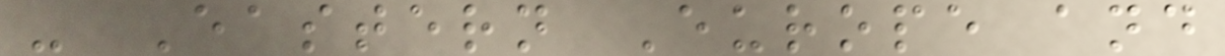- Eastern Europe and
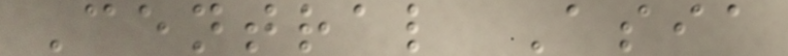Central Asia
